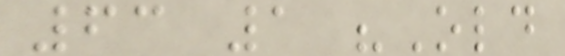63 1 "Old
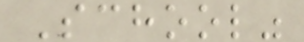School"
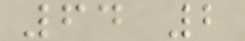64 2
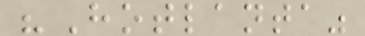"Hotlanta"
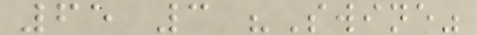65 3 "Swine"
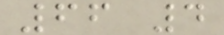66 4
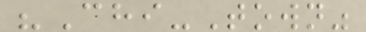"Chi-Town"
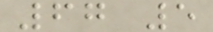67 5
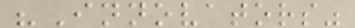"Innovators"
